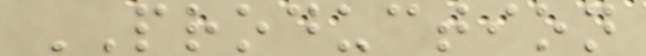PRODUCTION
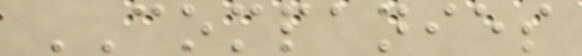COMPANIES
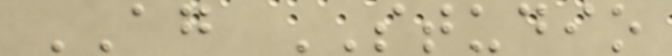AG STUDIO
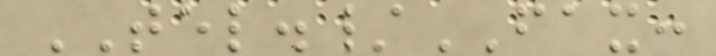TEL./FAX:
